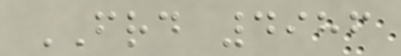FRD 4986
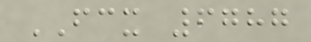FCX 6787
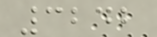3242
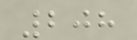208
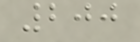200
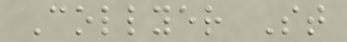Collyer St
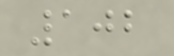102
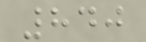840
